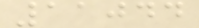11044
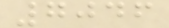7046
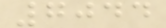7044
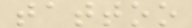tattoo
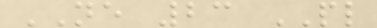NE 23 PL
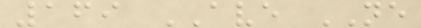169 AVE NE
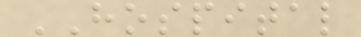HOSPITAL
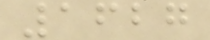1627
